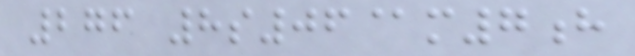276 8s06@m7h
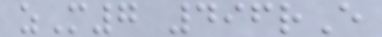zM7 496rE
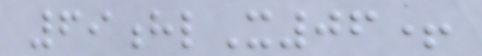69hlX06+
